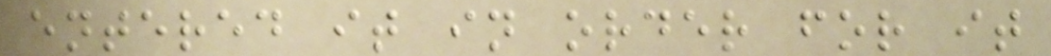entered it in order for it
